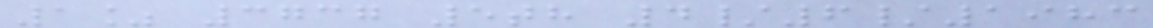1% 3737 5th 4/6/1983
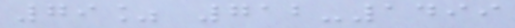79% 712-1499
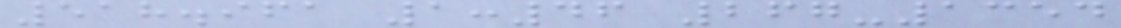518.961 1:46 267-1354
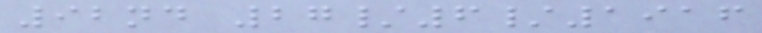92nd 27/6/1916
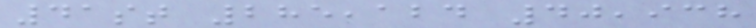41st 285,124 40,938
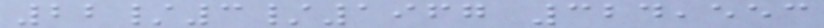22/3/1967 324,553
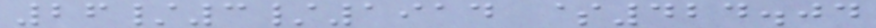26/3/1914 $424.04
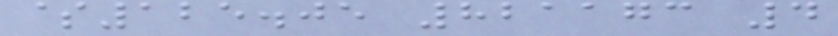$125.05 821173 4
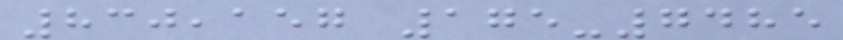830,157 175-7485
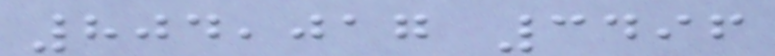804,017 3496
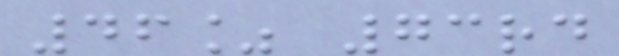46% 73rd
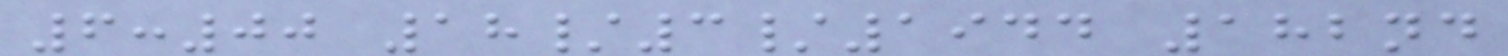6:00 18/3/1944 182nd
